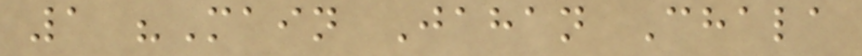1 "Main Jahan Chala
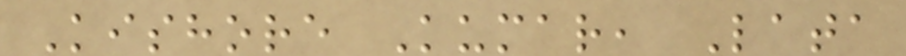Kishore Kumar, Lata
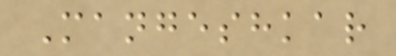Mangeshkar
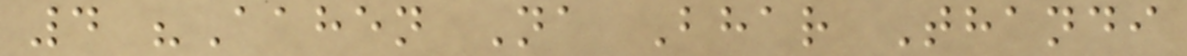4 "Aahen Na Bhar Thandi
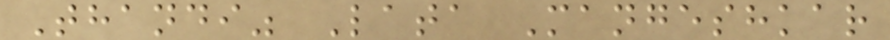Thandi" Lata Mangeshkar
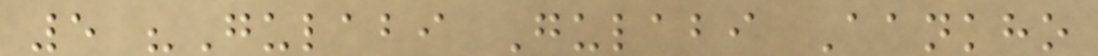5 "Gulabi Gulabi Aankho
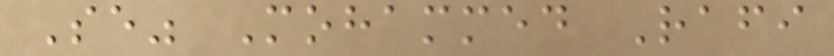Se" Mohammed Rafi
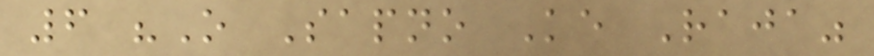6 "O Sapno Ke Raja"
